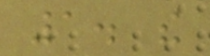1. the
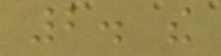2. the
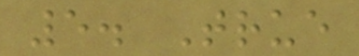5. True
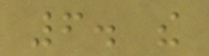6. the
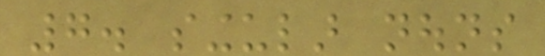7. singular nouns
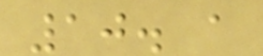10. a
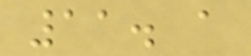11. a
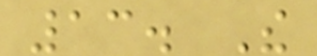13. The
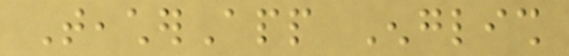TeacherApp English
